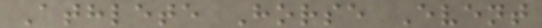Athlete Horse Event
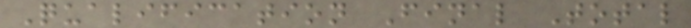Qualification Final Total
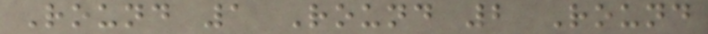Round 1 Round 2 Round
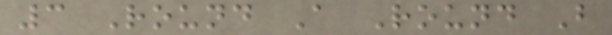3 Round A Round B
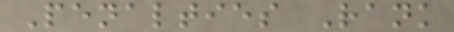Penalties Rank
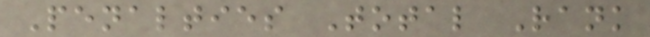Penalties Total Rank
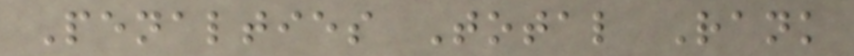Penalties Total Rank
